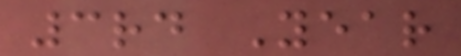3rd Year
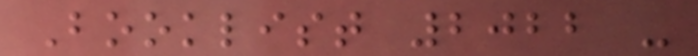Booklist 2022 -
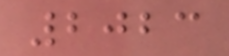2023
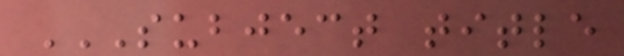SUBJECT TITLE
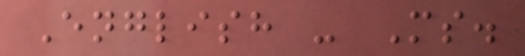English - Ms.
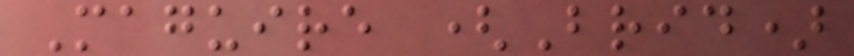Maguire (Brid)
